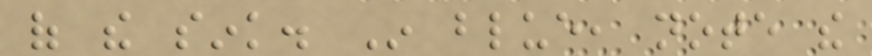of the sink. In blue, note the
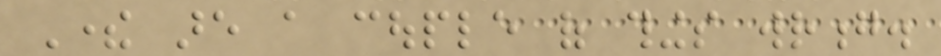There are a couple of things wrong.
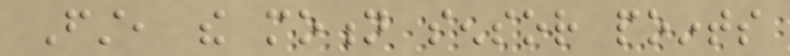First, the motion sensor points
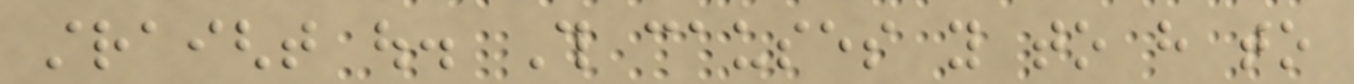straight out. This causes you to have to
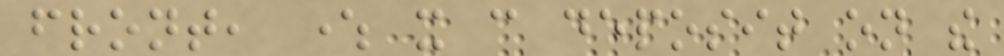front, where it can deposit on the
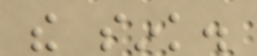the sink.
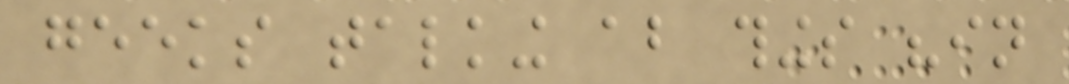geeks talking about things "in
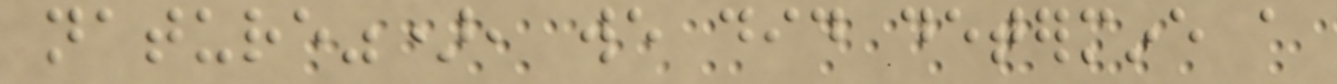nature"), we did determine a
